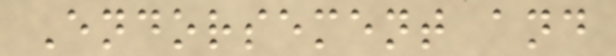Endorsement and
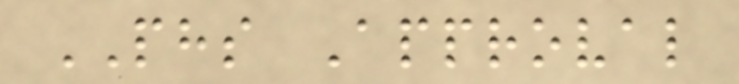PHS Approval
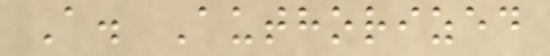A. Authorized
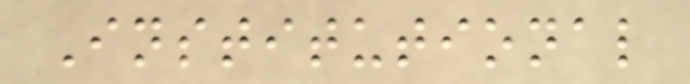Institutional
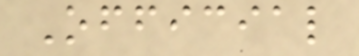Official
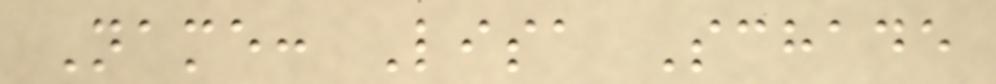Name: Lisa Schade
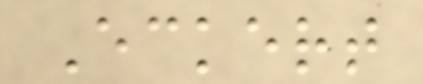Eckert
